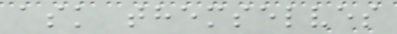ask themselves
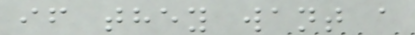if they want a
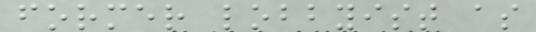former lobbyist as
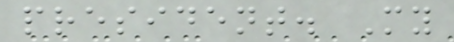president. My
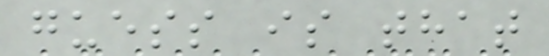guess is that
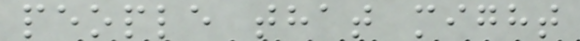people that might
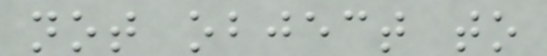not object to
